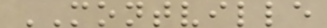MONTVILLE
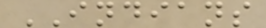INDIANS
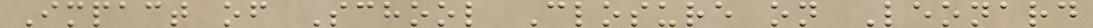Impact of School Closure on Leonard
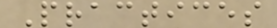Practices
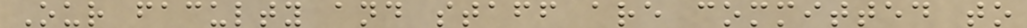Our faculty and staff are committed to
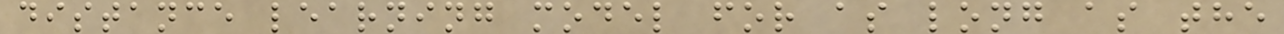distance learning model for as long as the
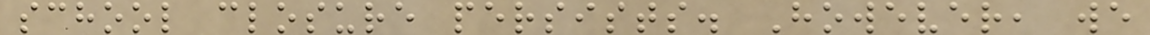school closure persists. However, we
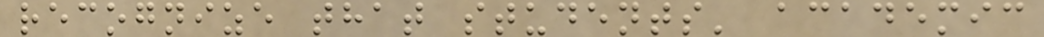recognize that students' academic
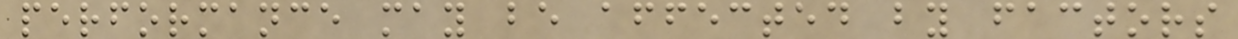performance may be affected by factors
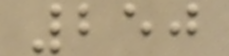250
